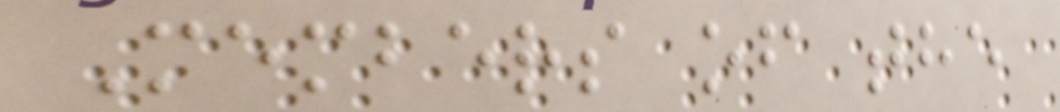Members of the
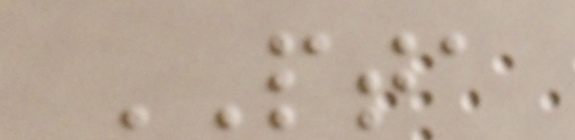PTA
